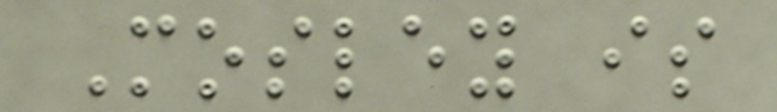Mosley is
